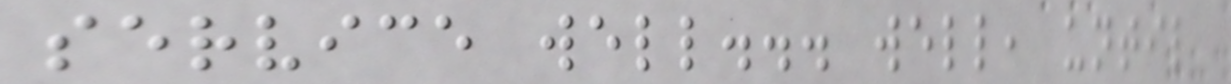service well... well, until
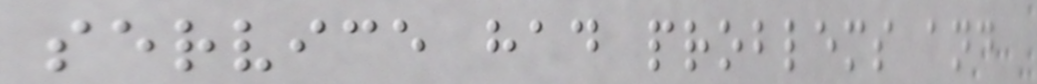service had problems and
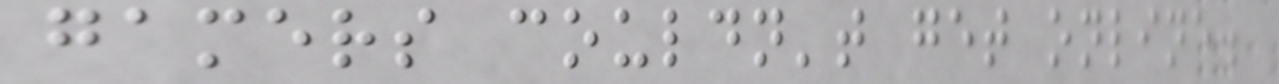gamers couldn't get online.
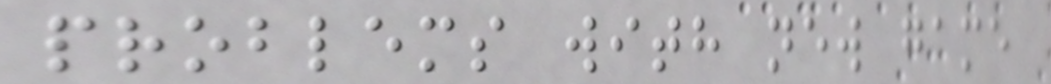problems with new game
